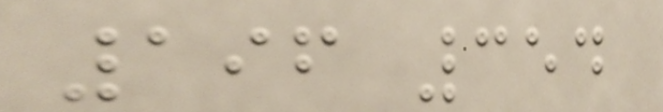196 354
